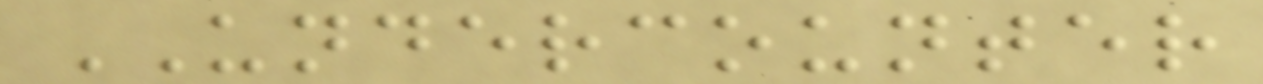UNDERCOUNTER
